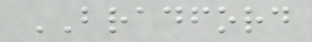BRADFORD
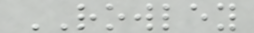ROWLEY
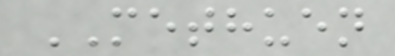METHUEN
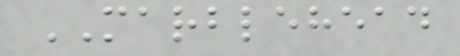MARBLEHEAD
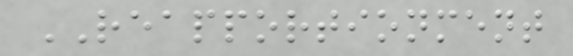REAPPORTIONMENT
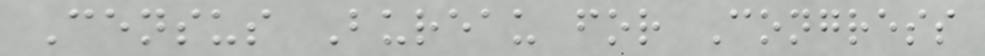Census Bureau for Congress
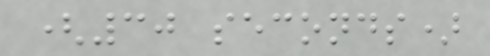(30 seconds)
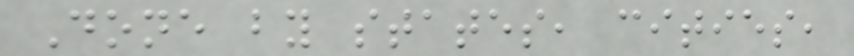Done by states, cities,
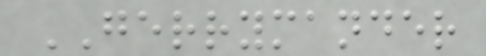GERRYMANDER
